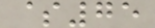$75
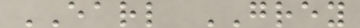EARL GREY
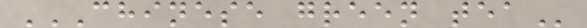CHINESE GREEN TEA
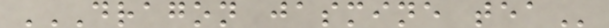DRAGON JASMINE TEA
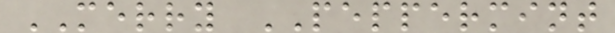MERRY PEPPERMINT
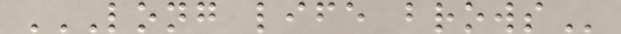LONG LIFE BROWS
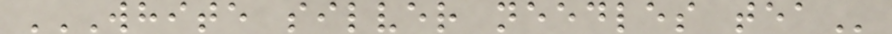WHITE SILVER NEEDLES TEA
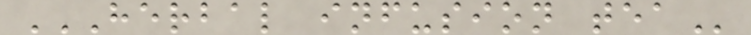HERBAL INFUSION TEA
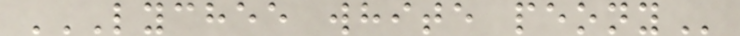LYCHEE WHITE PEONY
